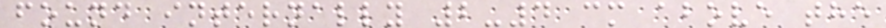found internally 2-4 cm above the
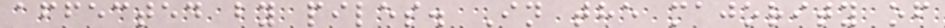affected by piles. In the majority of
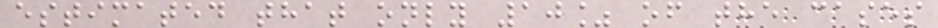estimated that only 10% of the cases
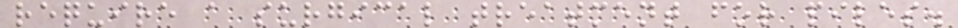require a surgical treatment for piles.
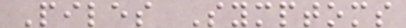Piles Symptoms
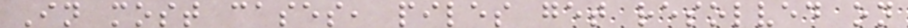In most cases, piles get resolved on
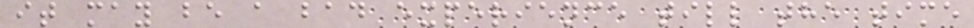it may be a bad experience till the time
